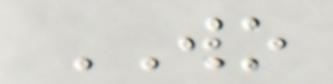WO
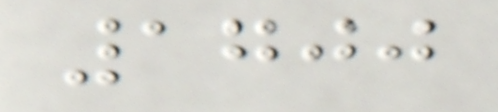1700
